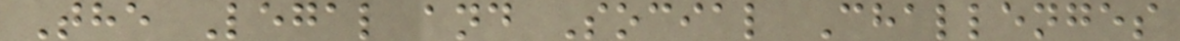The Legal and Social Challenges
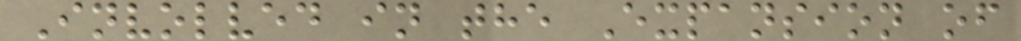Involved in the Expansion of
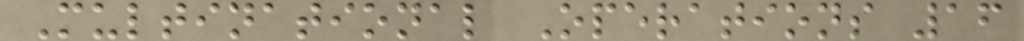Multinational Operations 16
